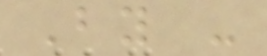By -
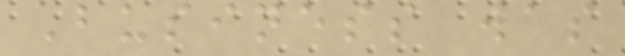Business was
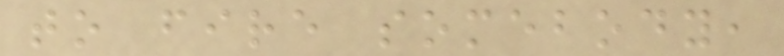to fire somebody,
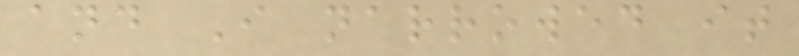and I narrowed it
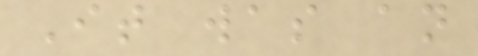It was an
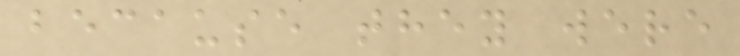because they were
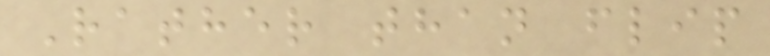Rather than flip
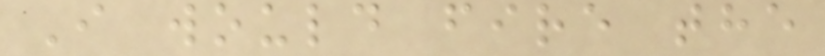I would fire the
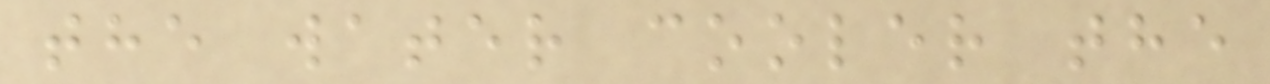the water cooler the
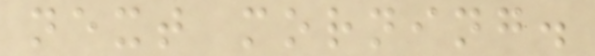next morning.
